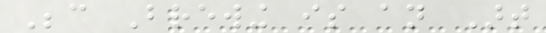Because Brewing is an Art
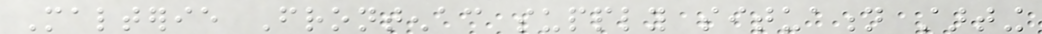Malterie Frontenac supply situation starting
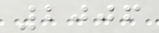2006
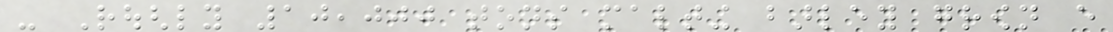- Roughly 10,000 tons malting barley grown every
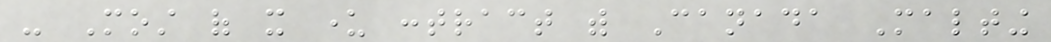- Most of it under contract with Canada Malting
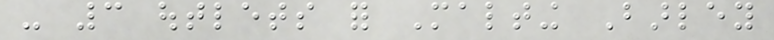- 3 outlets for Malting Barley
